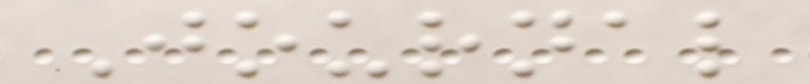Journal
